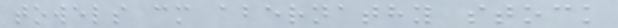towels cm abernathy stock
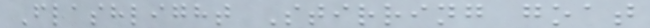Flashlight Stirring goat
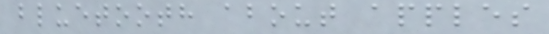bluetooth about apples
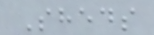Sheds
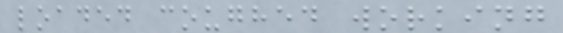loaded coughed working
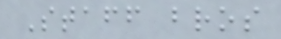Staff bros
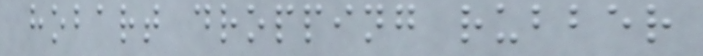hobart dropping rubber
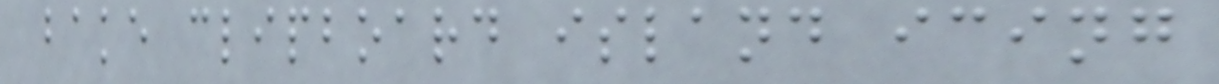bake clipboard island icing
